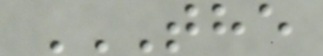THE
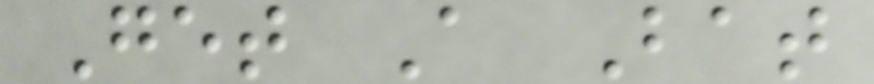Get A Bat
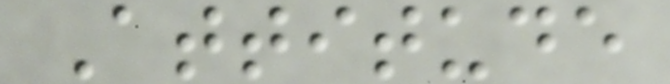Attitude
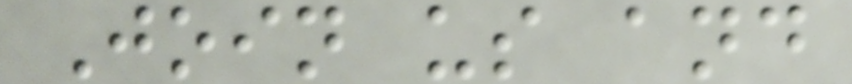Join us and
